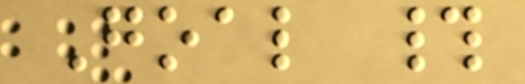Goal #
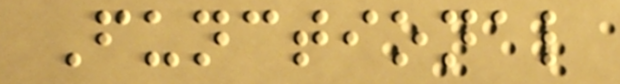Functional
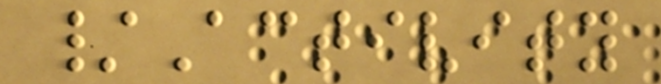/Activity
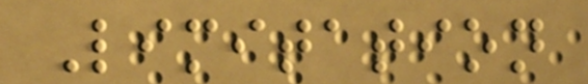Limitation
